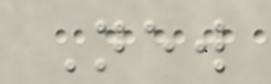New
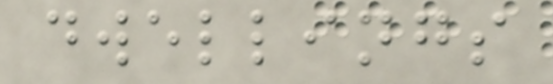dwellings
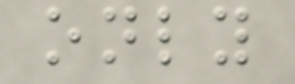only
